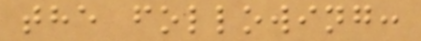the following:
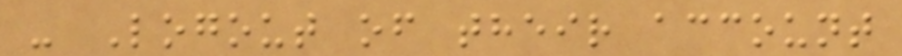- Logout of their account
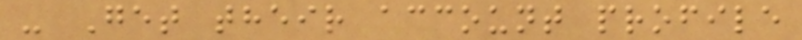- Get their account profile
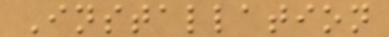Installation
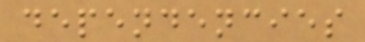dependencies
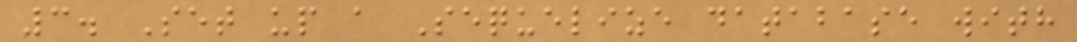3. Set up a Sequelize database with
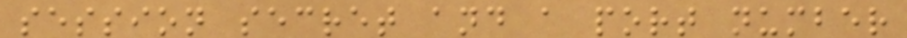session secret and a port number
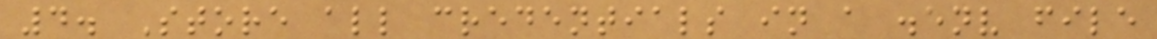4. Store all credentials in a .env file
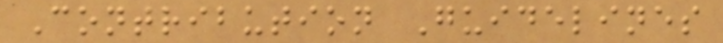Contribution Guidelines
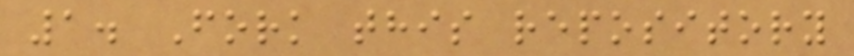1. Fork this repository
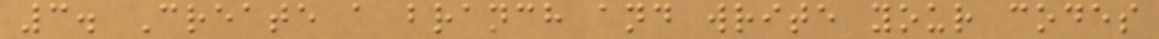3. Create a branch and write your codes
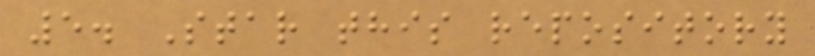5. Star this repository
